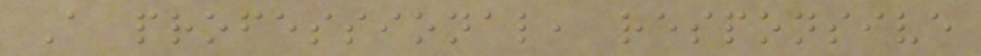A professional, responsive
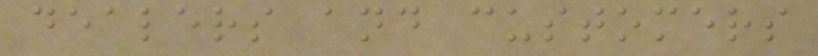dealers and customers
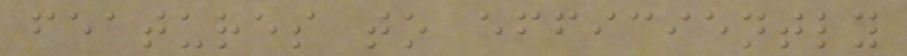features to efficiently
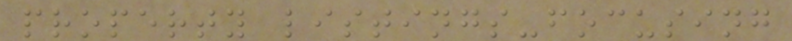property listings-focusing
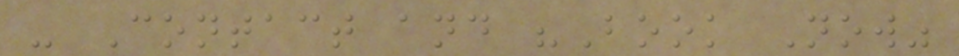- Contact and "Book Now"
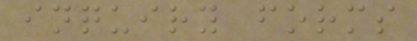inquiry forms
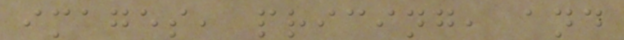images, pricing, and
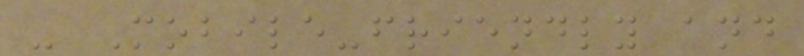- Mobile-friendly and
